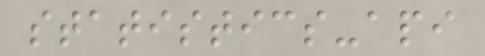statistics-api
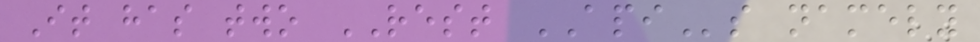It has two REST APIs namely
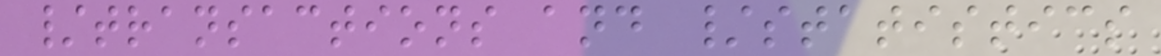/transactions and /statistics
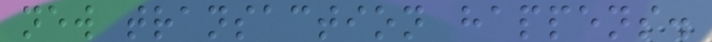new transaction happens.
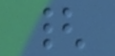{
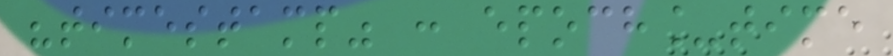"timestamp" : epoch_time
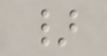}
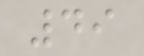49
